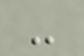-
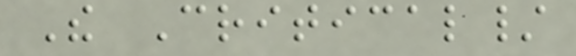The Critical/
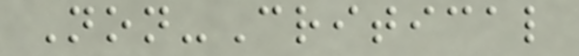Non-Critical
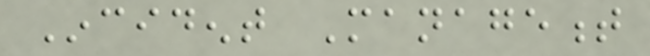Incident Management
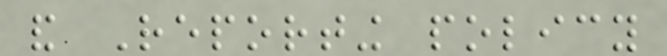and Reporting policy
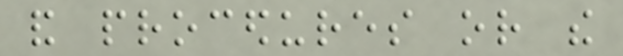and procedures or the
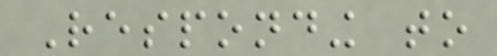Responding to
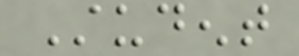Student
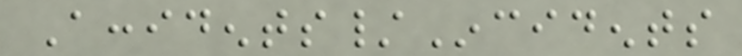Accidents/Incidents
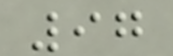97
